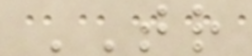TR
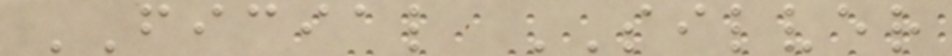FICIAL SILVER
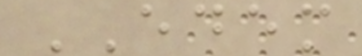EDEM
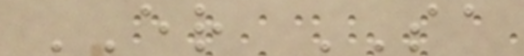ER SA
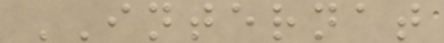INTERNAT
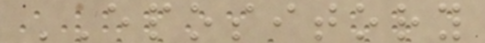EPOSITORY
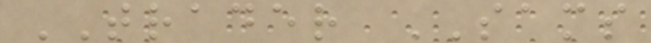TRADER SAMS
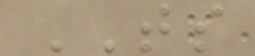TS
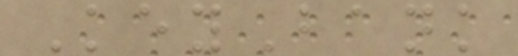KeyBank
